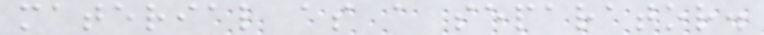material as a separator.
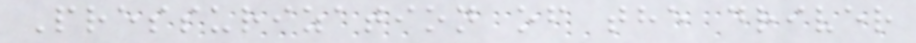Pressurization of the driver
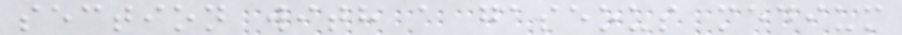section with a gaseous medium
